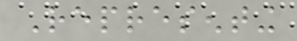Representing
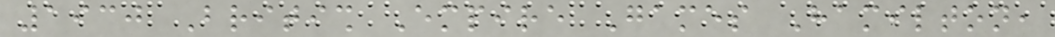1930 British Empire Games Hamilton,
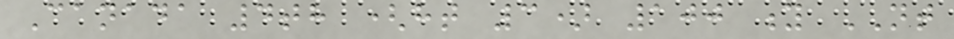Canada 4th (ht 3) 100 y NT
